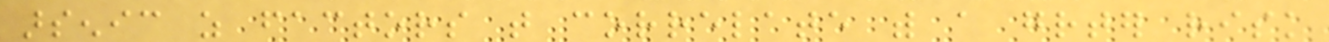arsenic as factors that correlate with a greater risk
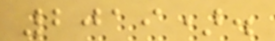2019).
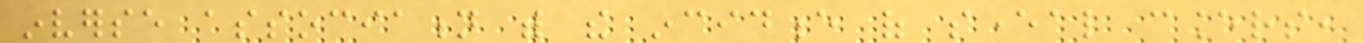inverse association with the incidence of several cancers,
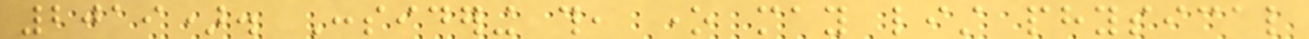2019). Considering this, one may list physical
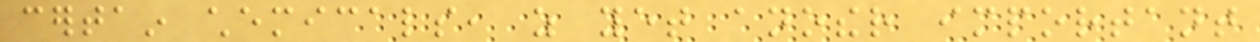certain chemicals, as yet another important
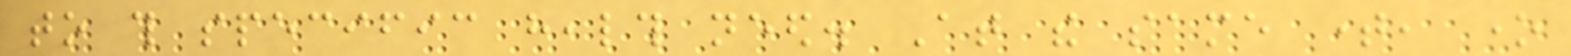to this specific health need. At the same time, one
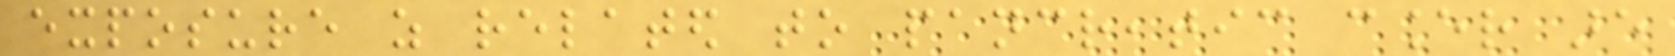exposure as related to pancreatic cancer are
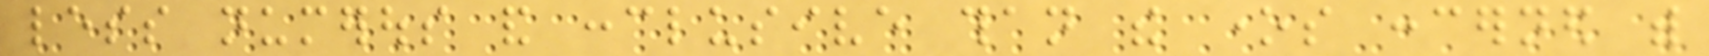less numerous and conclusive than the ones concerned with
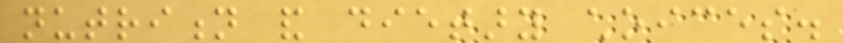nutrition and dietary choices.
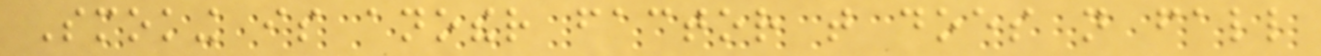Smoking is another factor that does not fall
